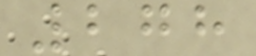278
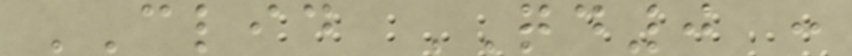CLID QD0 :
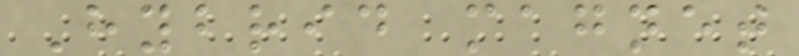Hybrid magnet
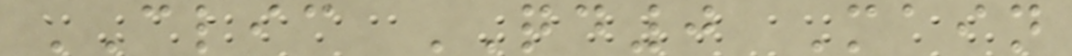CLIC QD0 Main
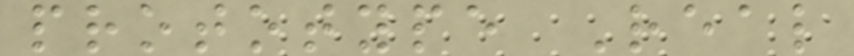prototype Real
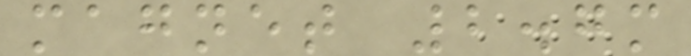magnet 2.7m
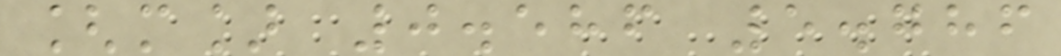[m] 0.586 5.786
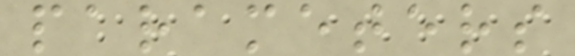parameters
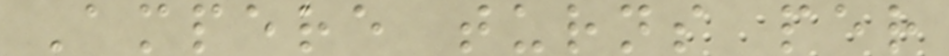Ampere turns per
